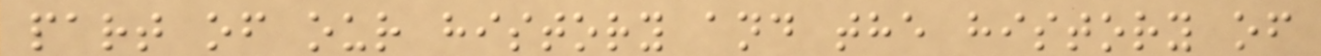part of our history and the history of
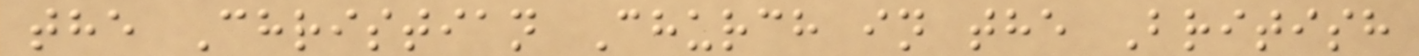the Christian Church in the British
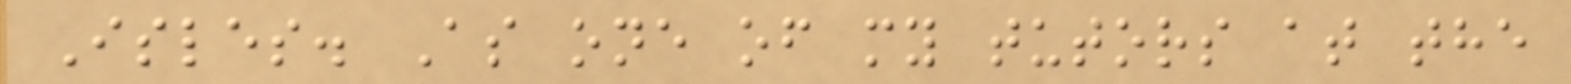Isles. As one of my tutors at the
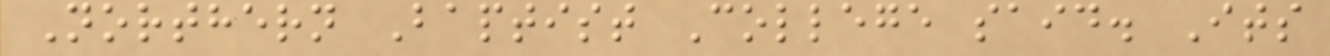Northern Baptist College said. Its
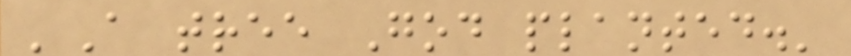'A tree God planted.'
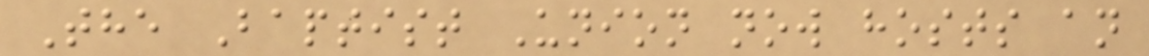The Baptist Union now hosts an
